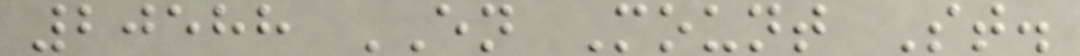20588 EN Mount St.
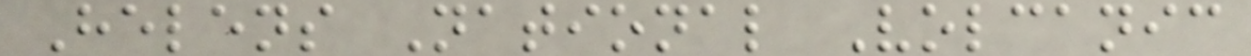Helens National Volcanic
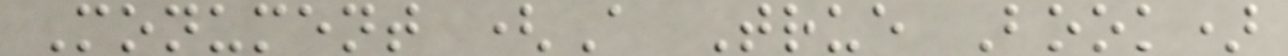Monument (A True Book)
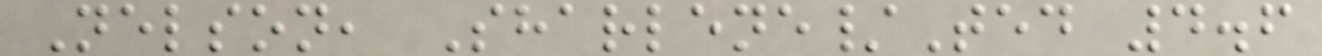Nelson, Sharlene/Ted 4.6
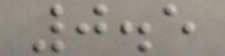0.5
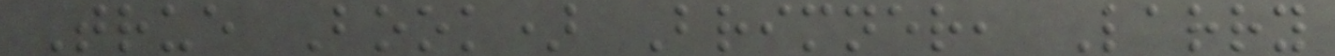True Book) Brimner, Larry
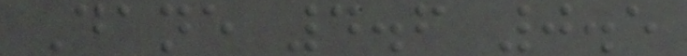Dane 4.6 0.5
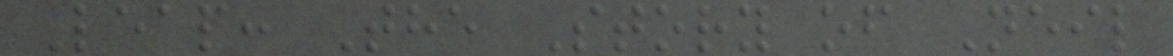Leap: The Story of Neil
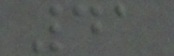41
